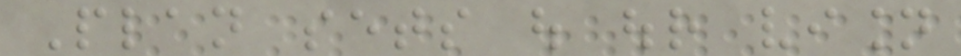Plan sets out our vision
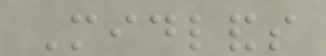Midlands
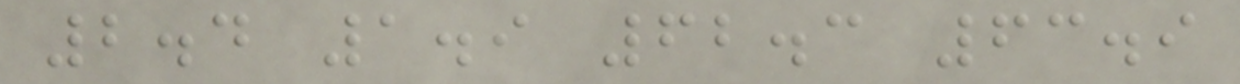2.4 1.9 62.3 63.9
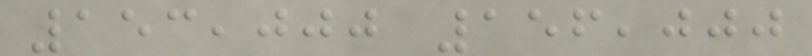153,000 156,000
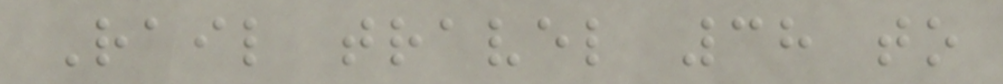Rail travel 38 to
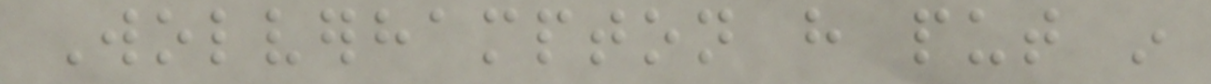Wolverhampton have put in
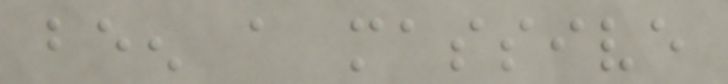been a massive
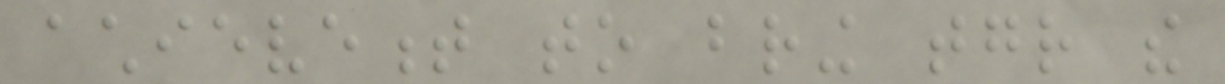achievement to bring together the
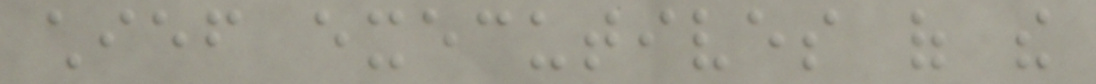chief executives of the
